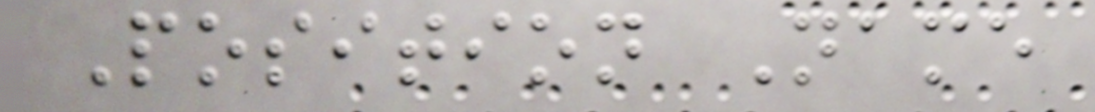Position Name
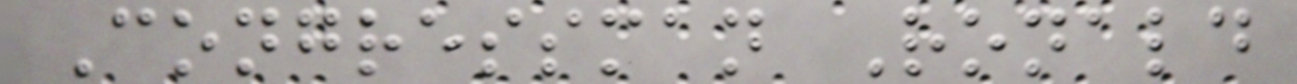Congressman Ronald
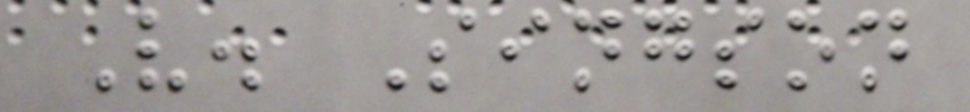V. Singson
